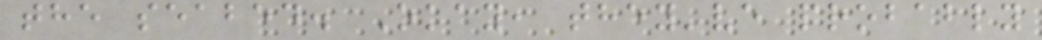the seabed. Okay, they've probably
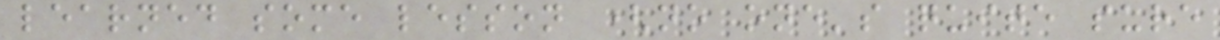learned some lesson (no one's quite sure
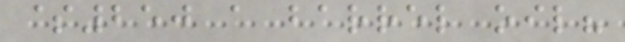$250 a barrel oil?
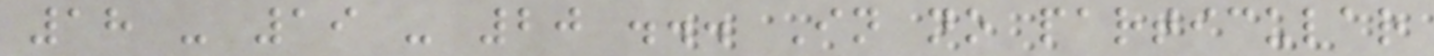18 - 19 - 20 ... In no particular
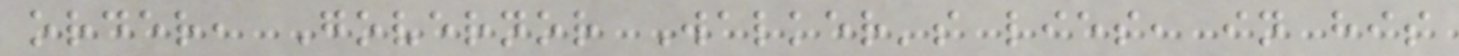order, Governor Walker's lies, in his
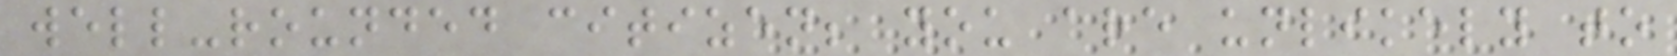well-rounded citizen; you are unlikely to
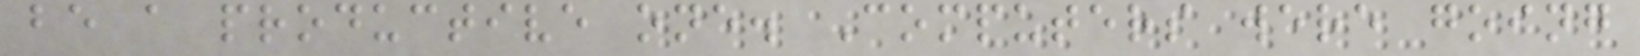be a productive one. Computers were going
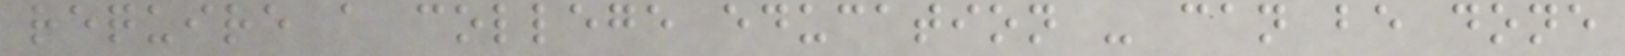require a college education - can be done
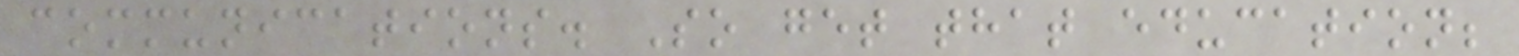communications. So get that education;
